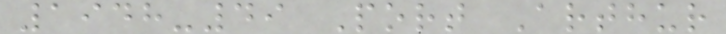1948-49 Port Arthur
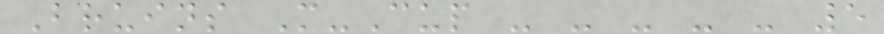Bruins M-Cup - - - - - 5
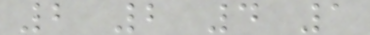2 2 4 1
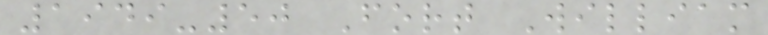1949-50 Fort William
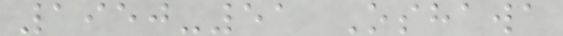1950-51 Oshawa
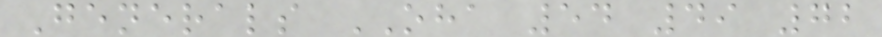Generals OHA 54 49 72
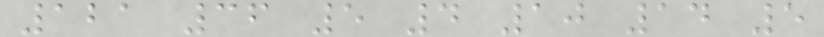121 36 5 4 10 14 5
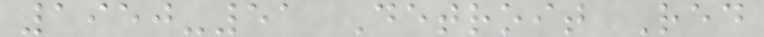1950-51 Detroit Red
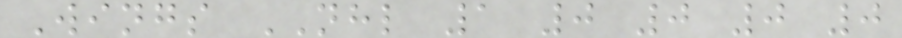Wings NHL 1 0 0 0 0
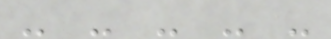- - - - -
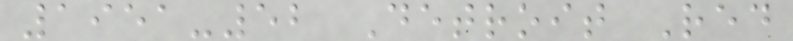1951-52 Detroit Red
